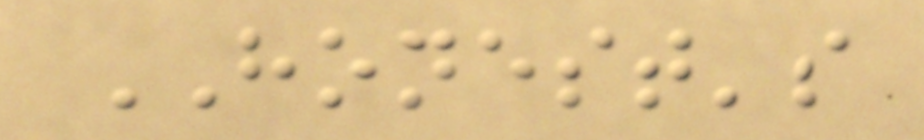HONEST's
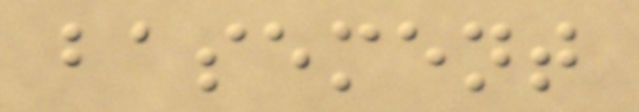basement
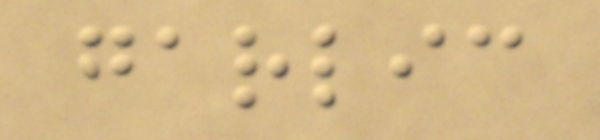garlic
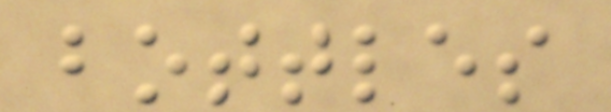bottles
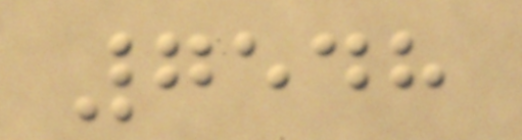7548
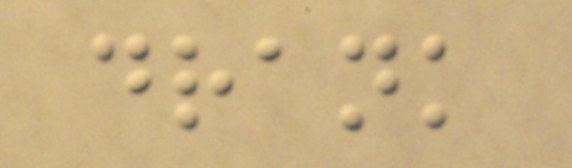drank
